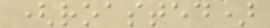(roasted)
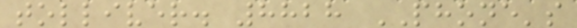tolliver. 8828 PHONE's
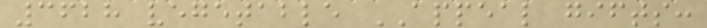3628 vegetable APPEAL gifts:
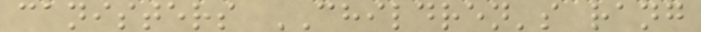canisters CHILDREN's rang
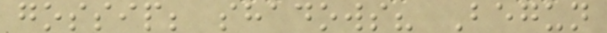gossip; shadows? Begun
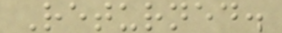Returned.
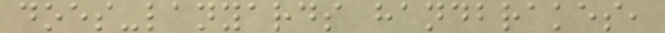does-lanyards handbrakes,
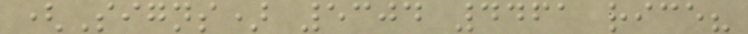(Signs) 5304 4461 rice?
